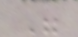"
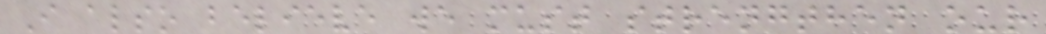I also believe we must strengthen our
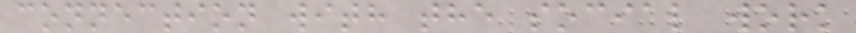connection with the social work
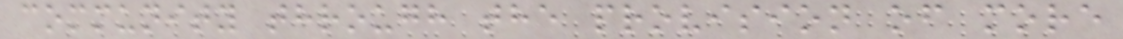community through the provision of more
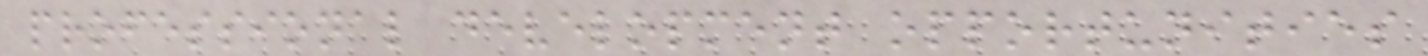professional development opportunities
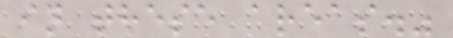in these areas."
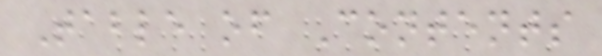Table of Contents
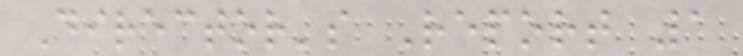Director's Report 1
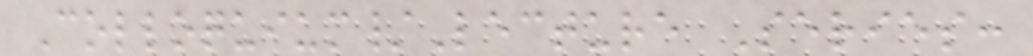Colloquium/Lecture Series:
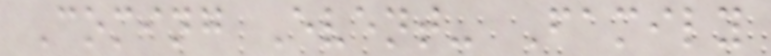Coming Event- Family
